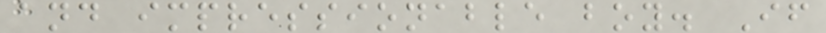and impressionable boy. If
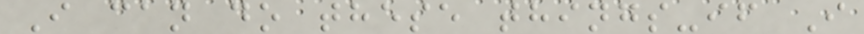I can do these things-if I
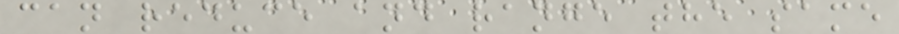can reduce and range the same
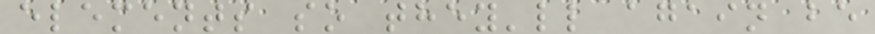elements so they'll again be
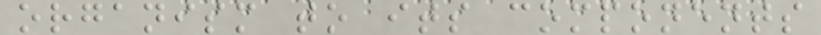organism to its components
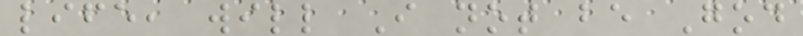life, will I not be God
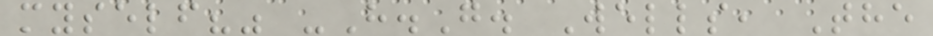myself?" -H.G. Wells, The
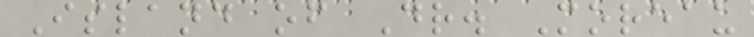Island of Dr. Moreau
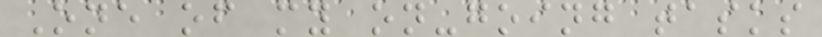One of my on-going tasks
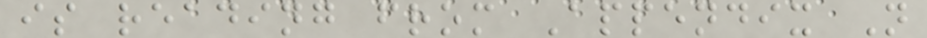is reading from Appendix N
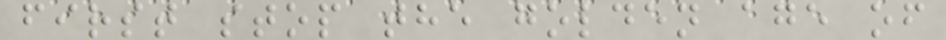first stop the golden age of
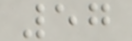57
